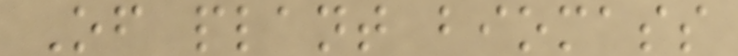Of plant biomass
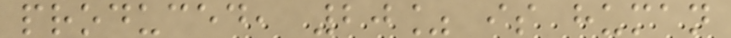produced, 20% is human
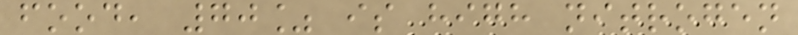food, 70% is high nitrogen
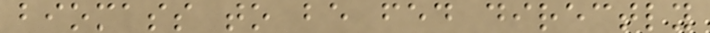biomass to be fed directly
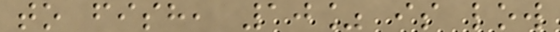to fish, 10% is low
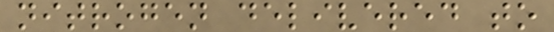nitrogen delivered to
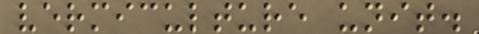vermiculture unit.
